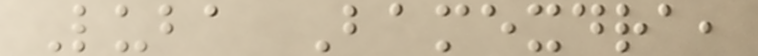Luba Bamexdra,
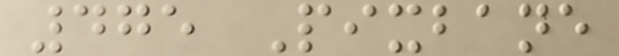475 Pixbane
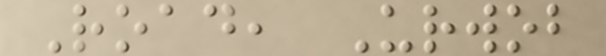Road, Urwob
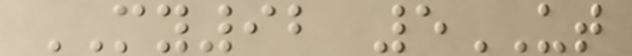MY92 5UT
